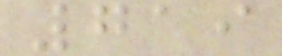719
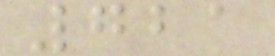721
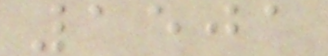1501
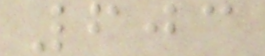603
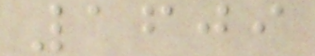1609
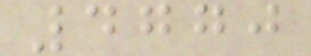4770
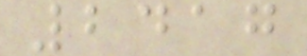2417
